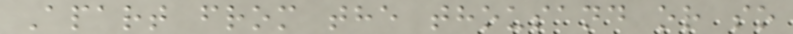Apart from the thousand or so
